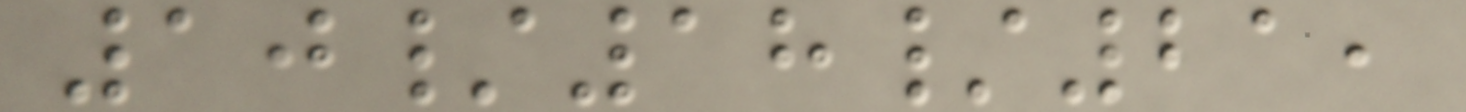10/18/21,
